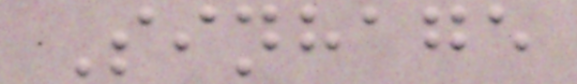Sinhage
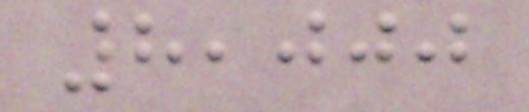8,000
